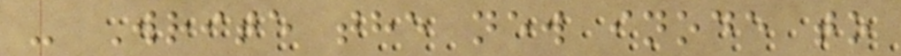- Write the new inode to
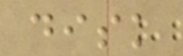disk
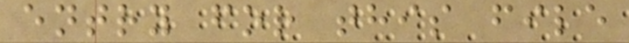entry for this file
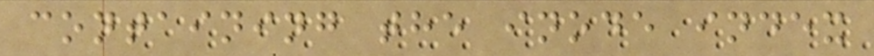containing the inode index
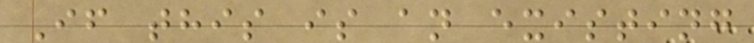If this is an existing
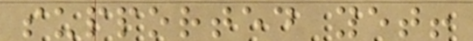supported yet!
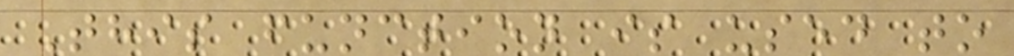This function is used to
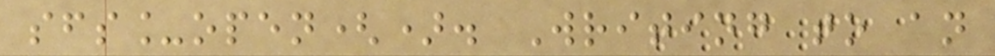sfs_open(). Writing to an
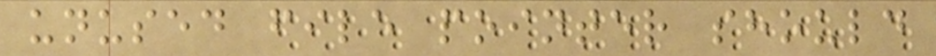unused file pointer should
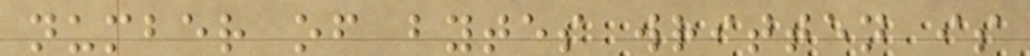number of bytes written is
